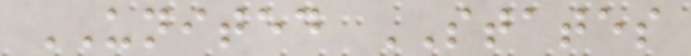UNITED STATES
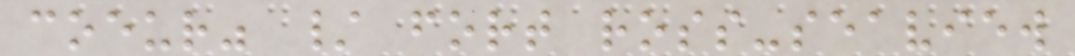coeur" / fort ross-seaview
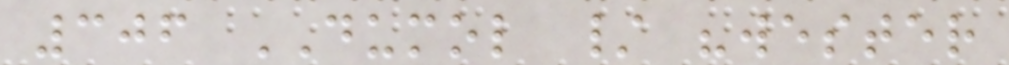306 DUMOL / "wester
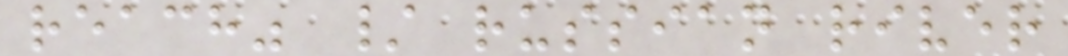reach" / russian river
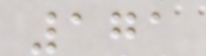171
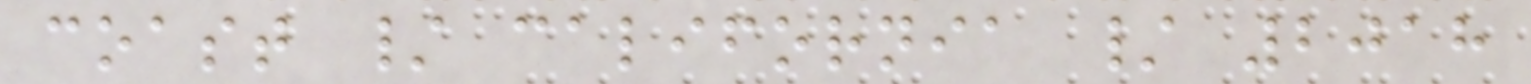coast / california / 2018
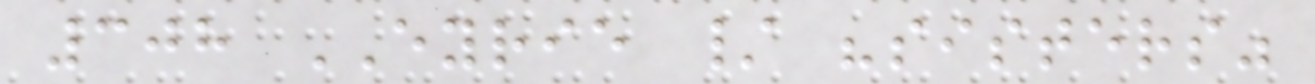308 EYRIE / "sisters"
